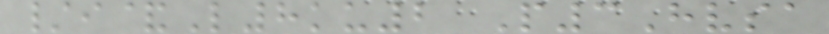/i&L8ku2 P3Hvsa
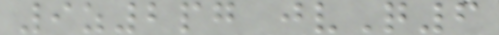9z2pg jvQ6
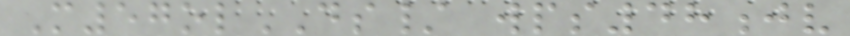M57olDS/ wps48jv
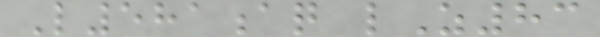L581aq lZ83
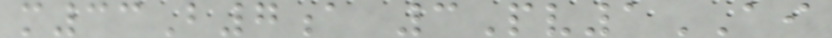m33B7a 3Pv1AI
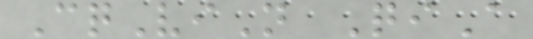CqViN QiA
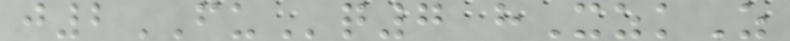j2FUq7 hXzkZ
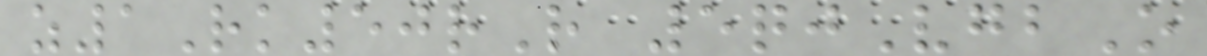z1Rk50rR 5qjVgbO
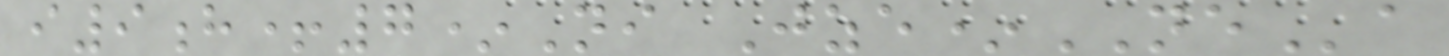i9h+7*Ni Jze*NEa
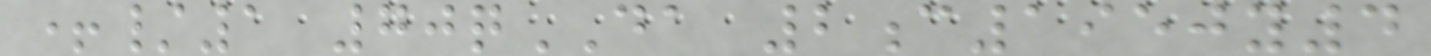+/1 70qDA 2c1950y4
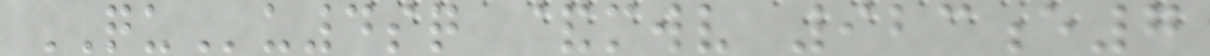QUu4sq &mwv 923e7
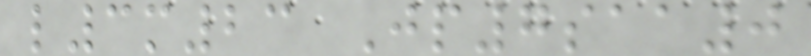l3m23 Jp7saa0
